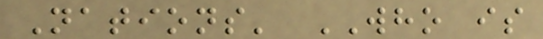Nations' WHO is
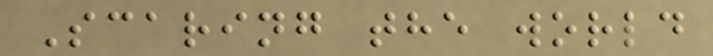Scaring the world
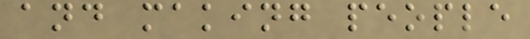and making people
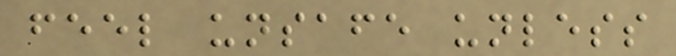feel unsafe unless
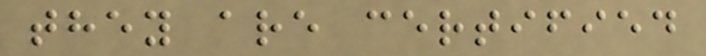they are certified
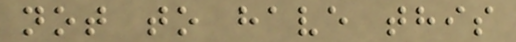not to have this
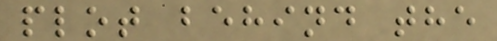plot behind the
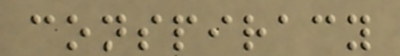conspiracy
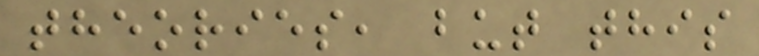theories, but this
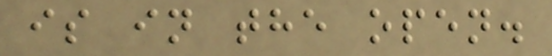is in the open.
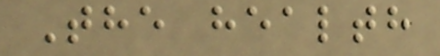The health
